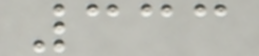333
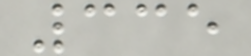335
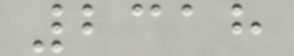2318
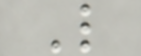L
